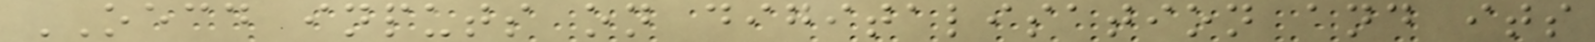OECD inputs on digitalisation and its
